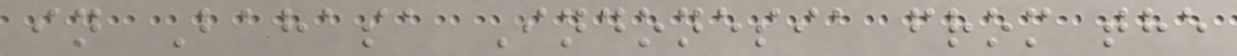in Bahasa Indonesia from the
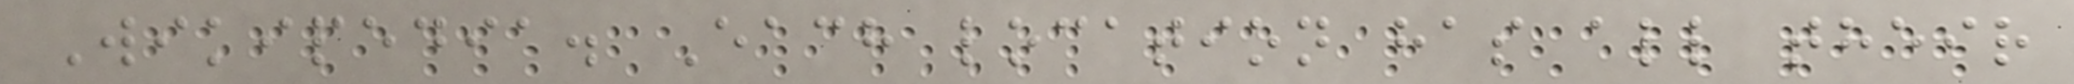Wikipedia. Each location has all their
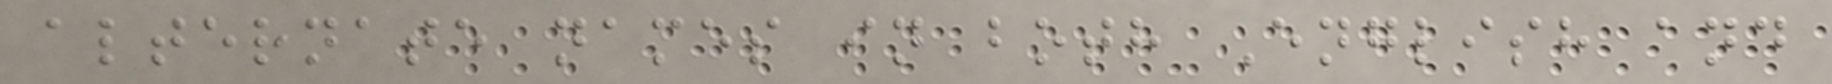alternate names in both English and
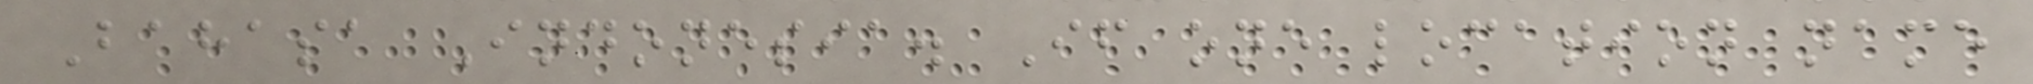Bahasa Indonesia. If one location name
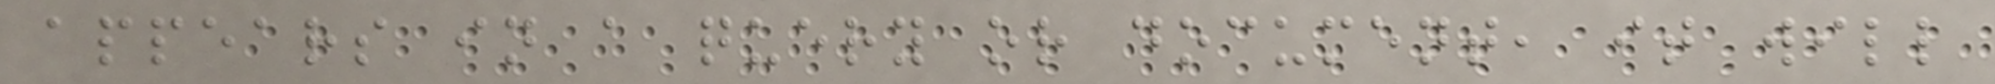appears in a query or document, it will
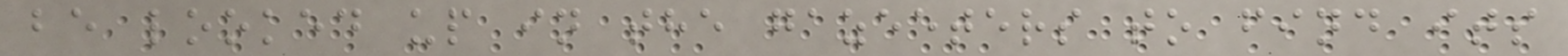be looked up in the gazeeters to find its
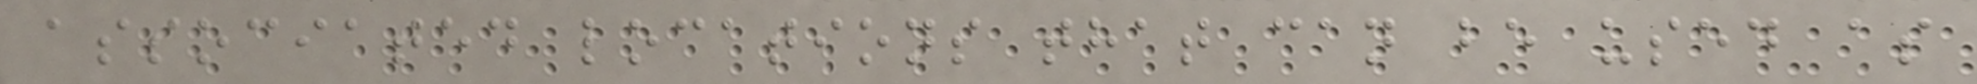associated locations that can be used as
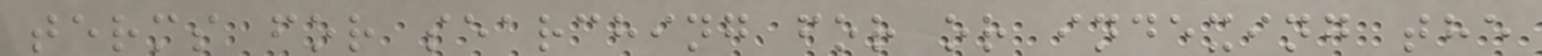terms for searching for or indexing the
